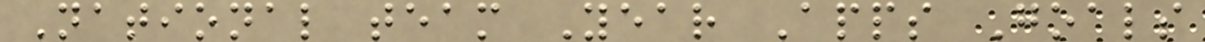National team Year Apps Goals
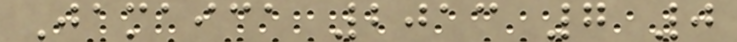Jamaica 2013 7 0
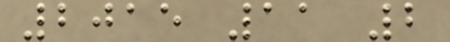2015 11 2
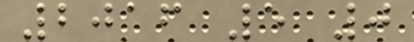2016 5 0
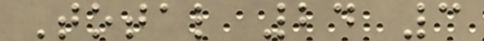Total 24 3
